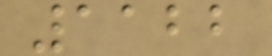1122
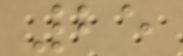25
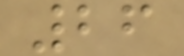26
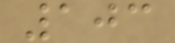103
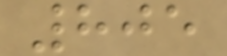805
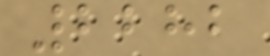2282
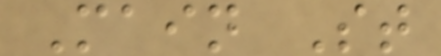Main St
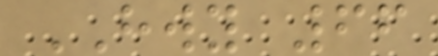HWY 66
